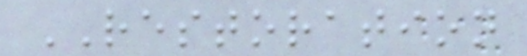RESTORATION
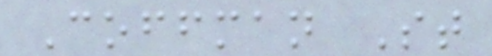Coffman St
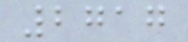2717
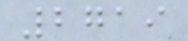2719
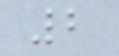2
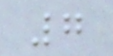7
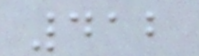412
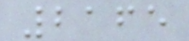2165
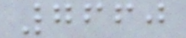7660
